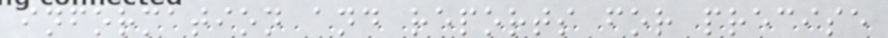information and reports for precise
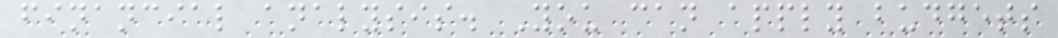financial analysis. You can apply budgets
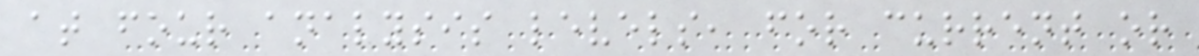at four analysis levels, for current or
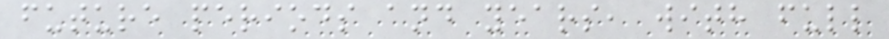future periods and years, with full
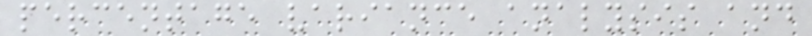percentage variance analysis and
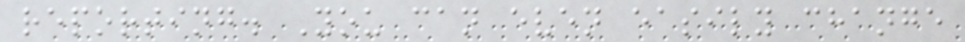reporting. You can even easily change
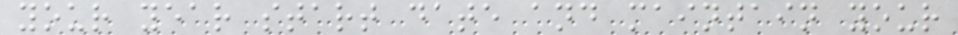your year start date and maintain your
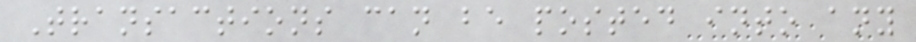Transactions can be posted into any
